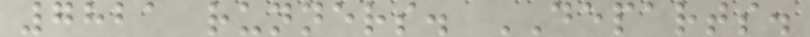7821 runners. DEPARTS.
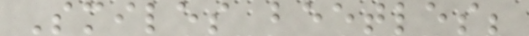Smiles beetles;
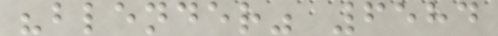"blender" 6584
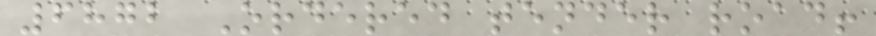6872 Ordered tender road!
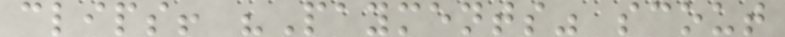clips! "Payments" scout
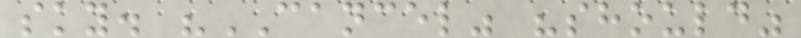sky. "CANCEL" "should"
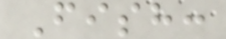Fish:
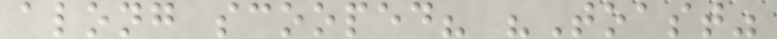along scooped? "Toast"
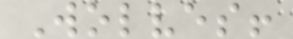Wolves!
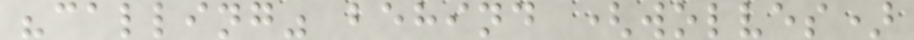"calling" behind (wolves)
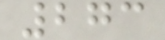273
